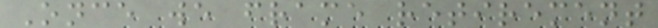Once we frame retirement
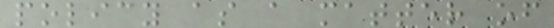policy as a matter of
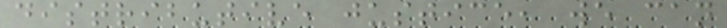distributive justice, we can
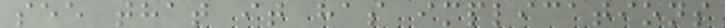see that it has implications
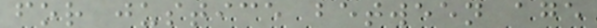for justice between age
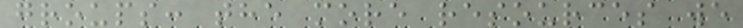groups: the more resources we
